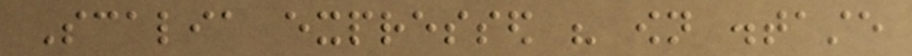Scalia expressed his own distaste
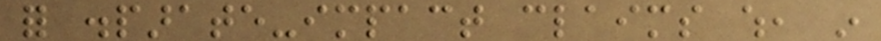for disparate-impact claims which, in
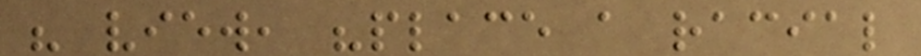his view, "place a racial
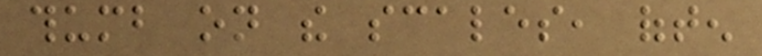thumb on the scales, often
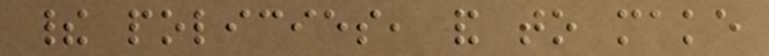their policies, and to make
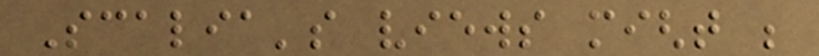Scalia's views might be
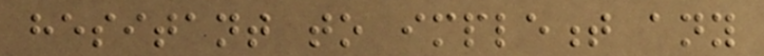hesitant to implement any
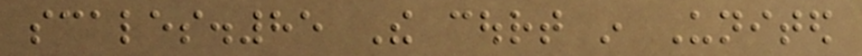scales.85 The court in United
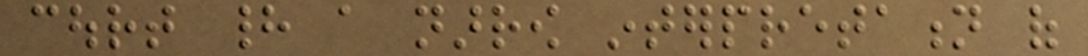court had a narrow interpretation of
